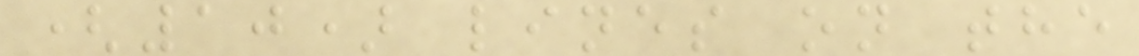(10) lines on the
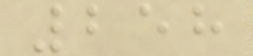258
